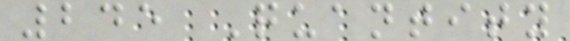245 Quantity
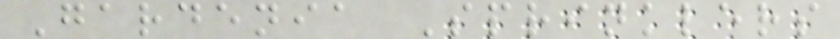Gardenia Sprinklers
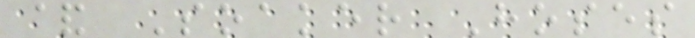& Soaker Hoses
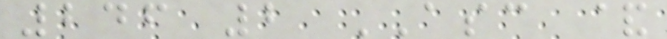246 2 ASC &
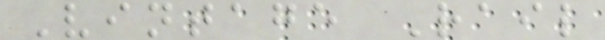Vintage Rail
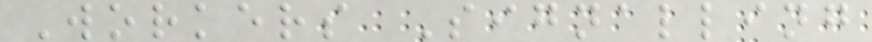Workers Signalling
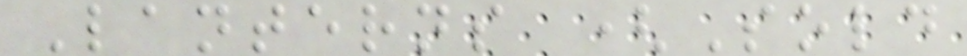Lanterns (Sold
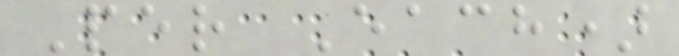Per Each)
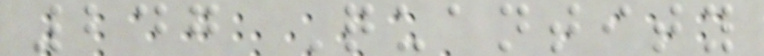247 Quantity
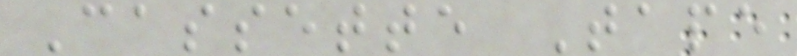Cassette Tape
